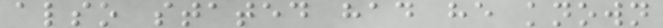also stated had he known
